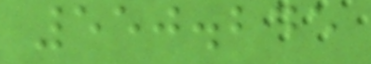550.245
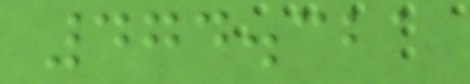474.321
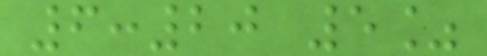6:20 5%
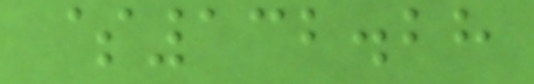$132.28
